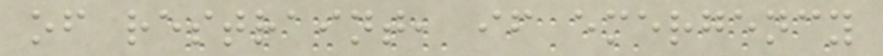of restraint, if emergency
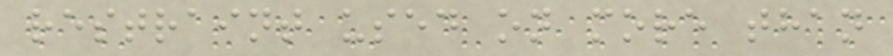restraint used on more than
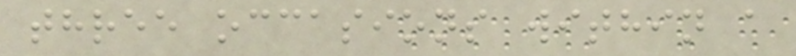three occasions within a
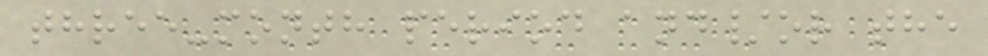three-month period and/or the
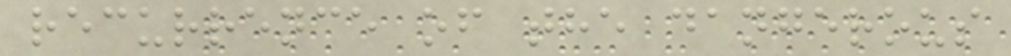recurrence of the dangerous
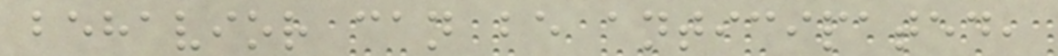behavior can be anticipated,
